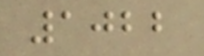1022
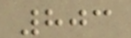803
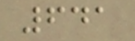641
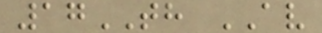17TH AV
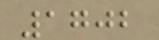1702
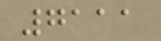7111
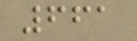661
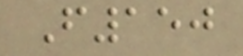F150
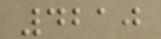4210
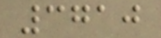3710
